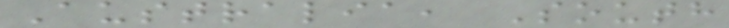Australia, South
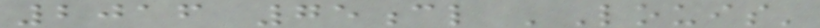2016 75cl 'Louis'
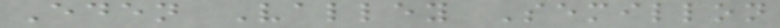Eden Valley Semillon
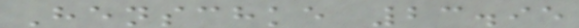Henschke 23.95
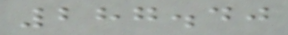287.40
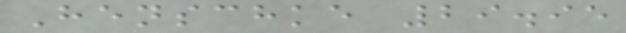Henschke 29.95
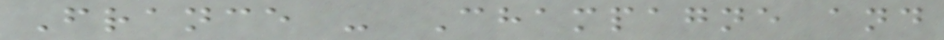France - Champagne and
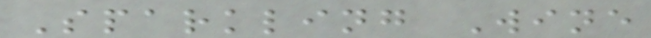Sparkling Wine
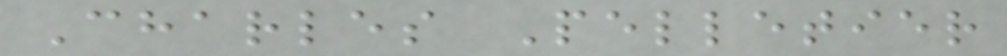Charles Pelletier
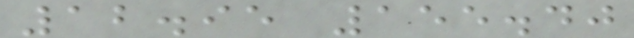12.95 155.40
